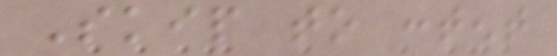Skip to content
